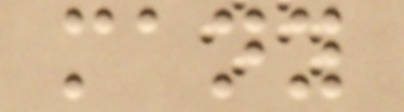many
